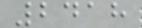2418
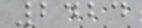2424
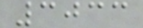3033
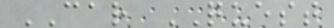CAR QUEST
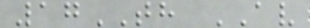17TH AV
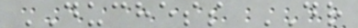DUCHESS DR
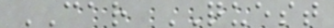CAR QUEST
